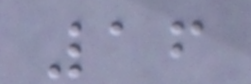16
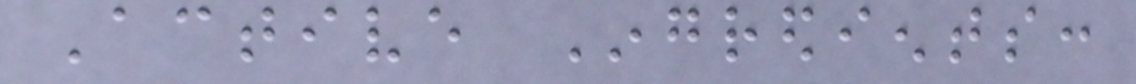Active Ingredients:
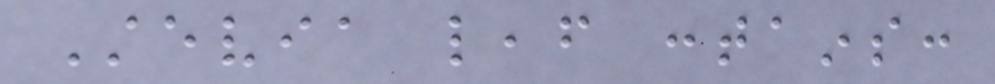Stevia leaf contains:
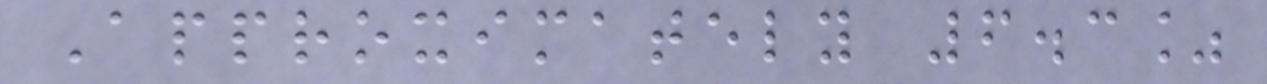Approximately 6.3%
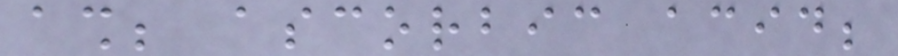ash; ascorbic acid;
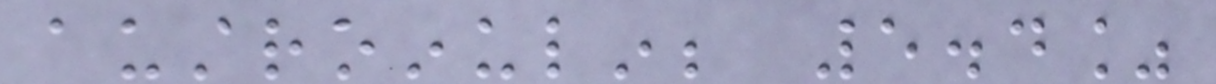austroinulin; 5.4%
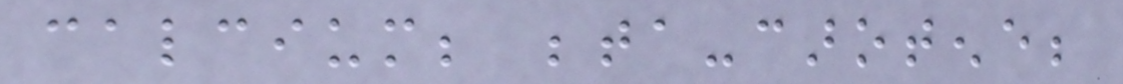calcium; beta-carotene;
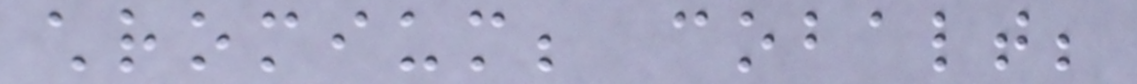chromium; cobalt;
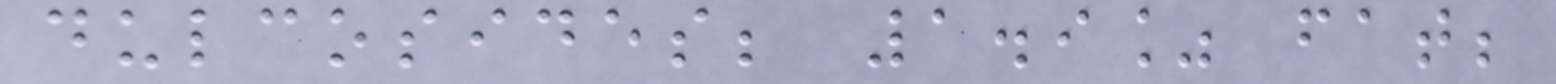dulcosides; 1.9% fat;
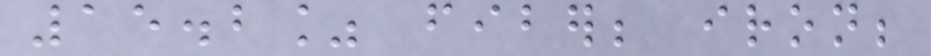15.2% fiber; iron;
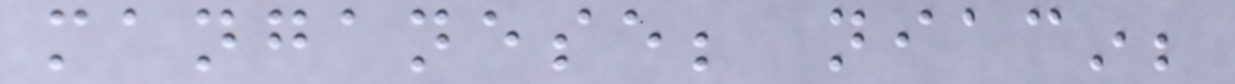manganese; niacin;
